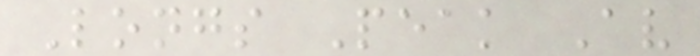Longs Peak Av
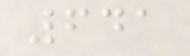641
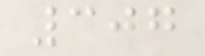307
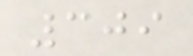309
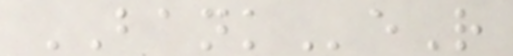BANKeR
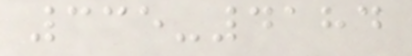335-4184
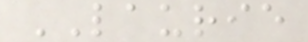LAURIE
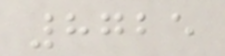8725
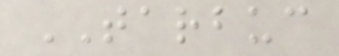TARBUC
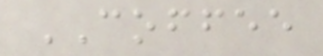COFFEE
